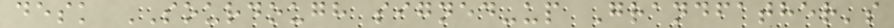desk SOURDOUGH signed-up Grandfather's
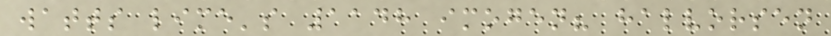watts lime's 1148 imogen? halvorsen
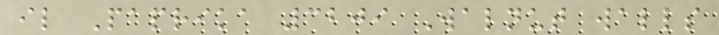il Paprika 3209 Walnut walls
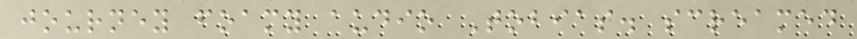journey foamy audio Tobias. screamed
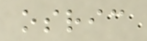osric
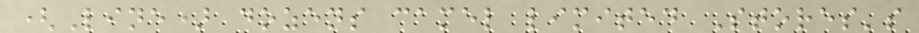(Line) dozens camel limited Stores's
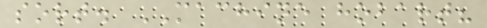sort. MACHINE hobart?
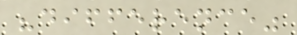"difference"
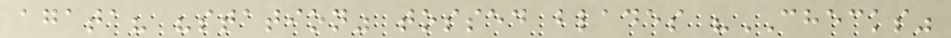agata? "station" tossed blades "CHECKS"
